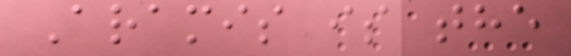Aramis is the
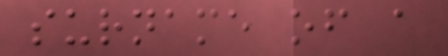surname of a
